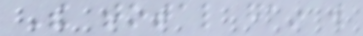The total gain will
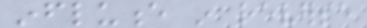influence in reverse
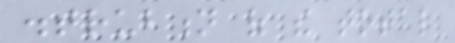distrubtion of the total
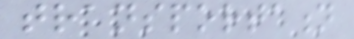transportation
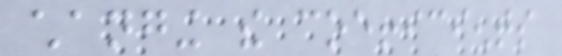changing the coefficients
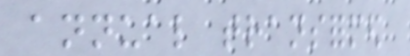annual transformed
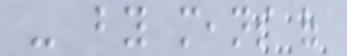- by means of
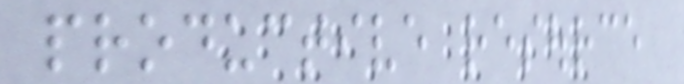productive resource
